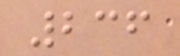236
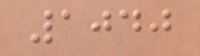1040
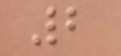2
